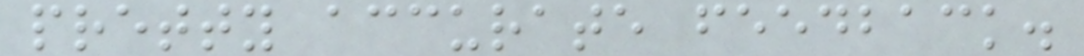pretty accurate feedback.
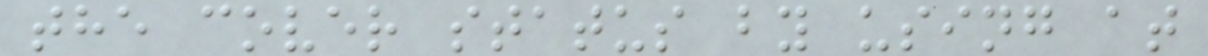the cover status by using at
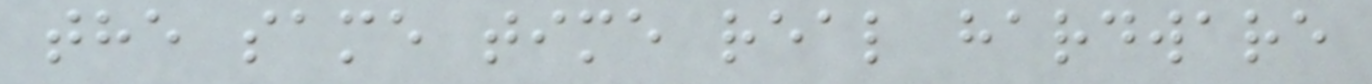the same time real hardware
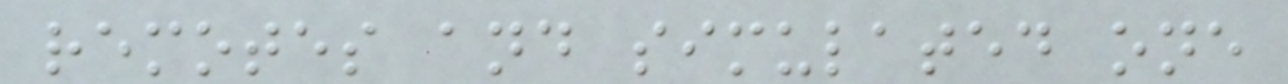remotes and simulated one
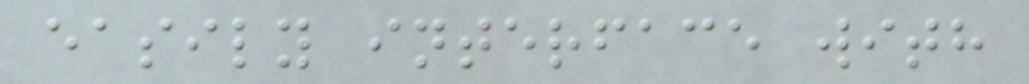easily interface with
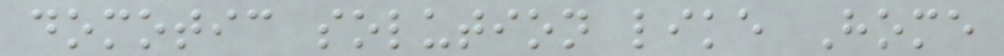domotic solution like Home
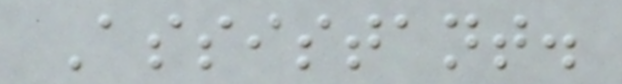Assistant.
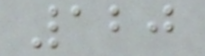120
